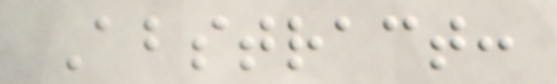Abstract:
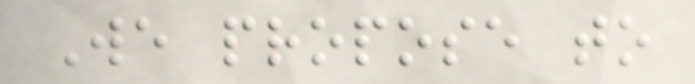We propose to
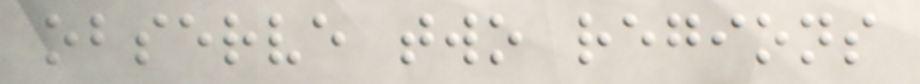observe two regions
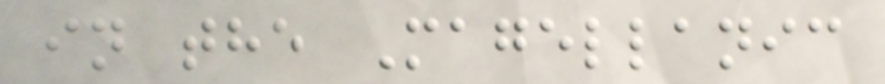in the Magellanic
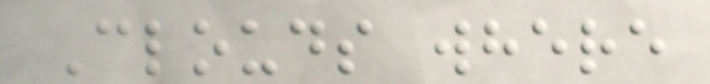Clouds where
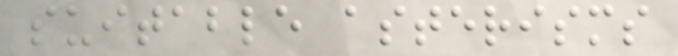suitable asterisms
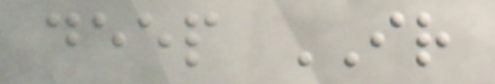deep IR
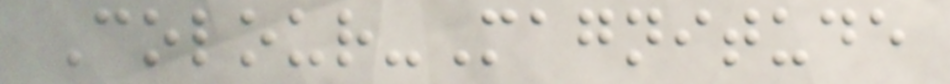Colour-Magnitude
